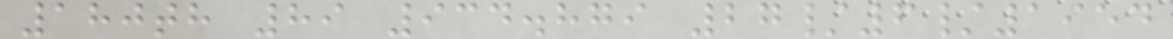180th 89 934.879 27/6/1954
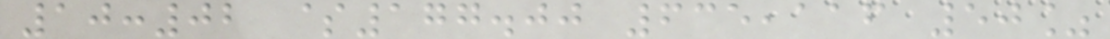10:02 $177.00 635,116 50%
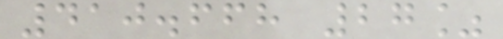410.668 27%
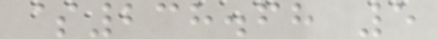$238.68 5
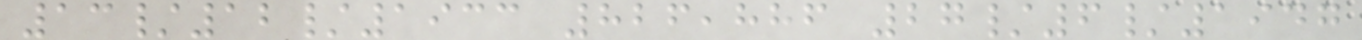13/12/1933 826,886 27/6/1947
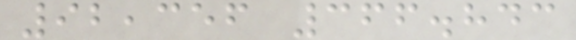92,356 366.843
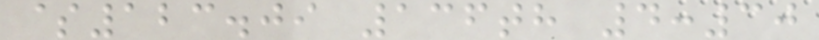$123.09 136th 4:30
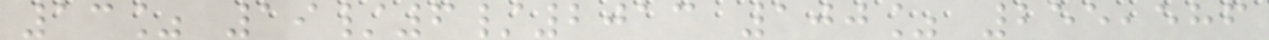13% 19/6/2013 100% 255,586
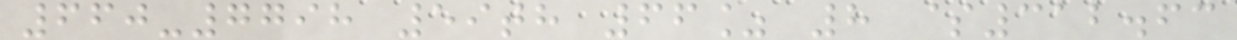660-7798 59th 66% 8 $312.63
